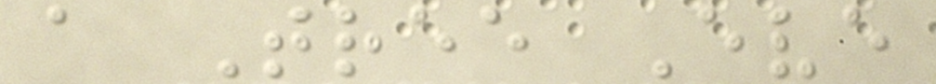a Tree Eve
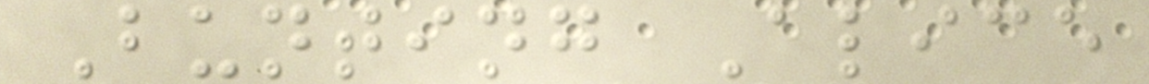Bunting Alice
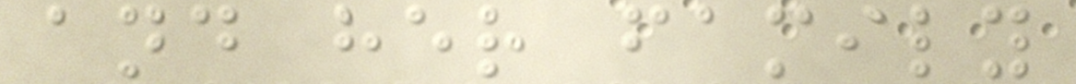and her family
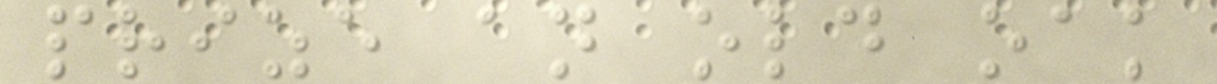prize an old oak
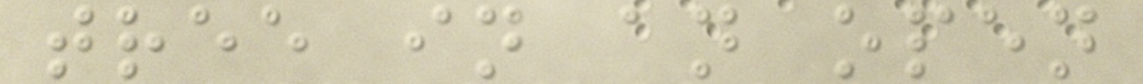tree in an open
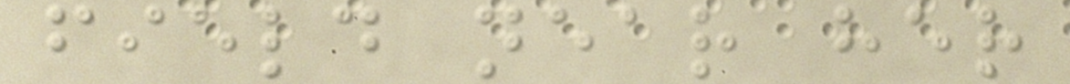field near her
